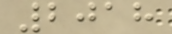2018
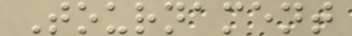Tournament
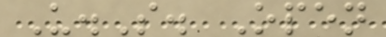U.S. Open
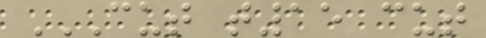CUT T15 CUT
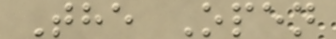The Open
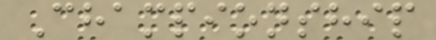Championship
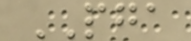PGA
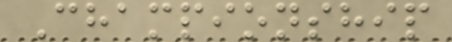Championship
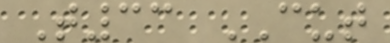T33 CUT
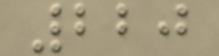220
